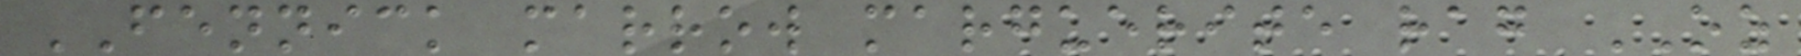FENNICK marrow marguerite rag OZ
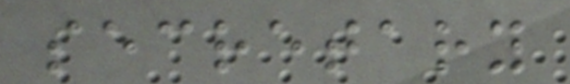secretary
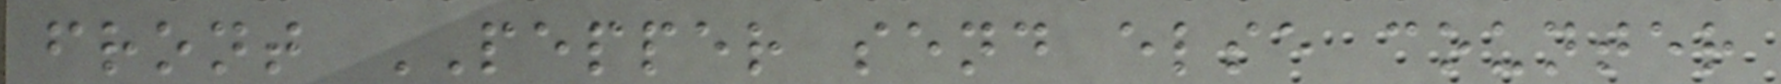front PEPPER send else counter
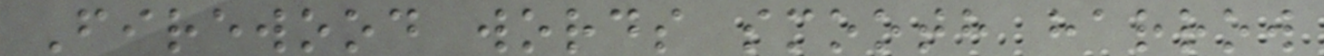Firewood words smooth harrow
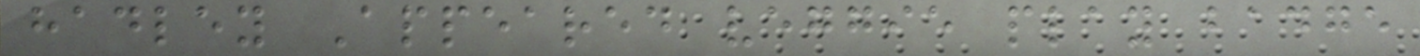hadley Appeared veggie play badge
